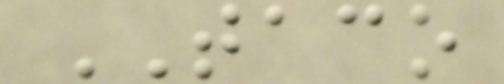TACO
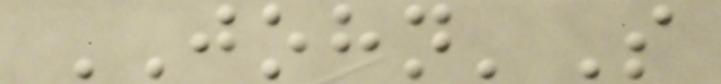JOHN'S
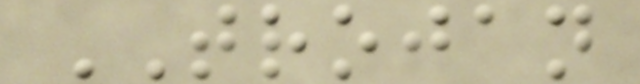TROJAN
